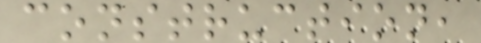construction,
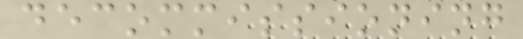decommissioning
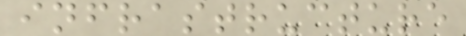infrastructure
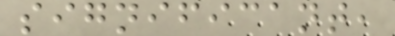significant,
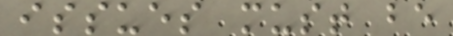issues must be
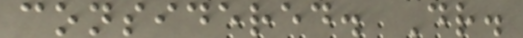considered. Dr.
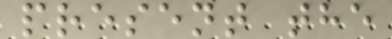present the
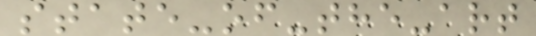state-of-the-art
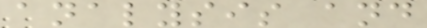analysis and
